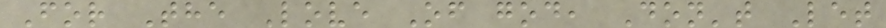For The Love Of god, Don't Let
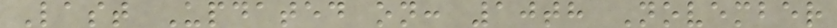Last Updated on: 10th November
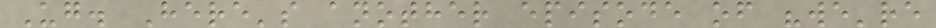Ug. Here's another episode of "we're
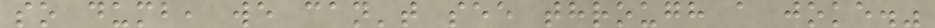so dumb, we can't see through a joke."
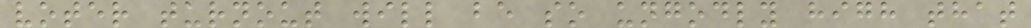voter turnout will be so ungodly high that
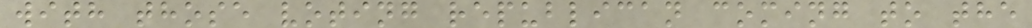with those voting republican coming to the
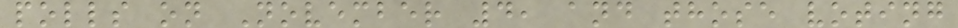polls on November 4, and those voting
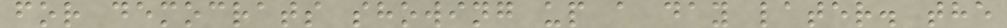for democrats showing up a day later. the
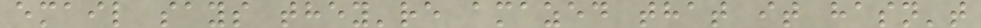email says they're amazed that it hasn't
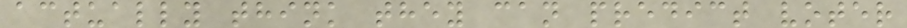actually think they can predict voter
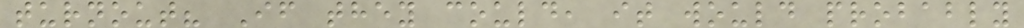turnout? If they could, it would probably
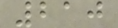210
